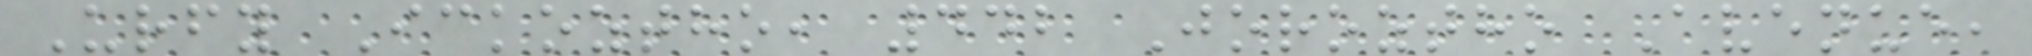Urfy Ickoztho, 442 Joroztho Avenue,
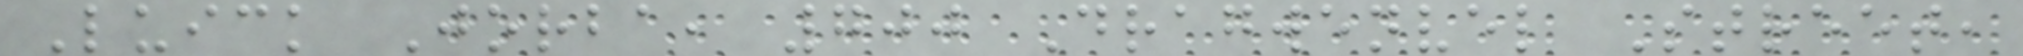Luick Jorba, 700 Dragwenvel Street,
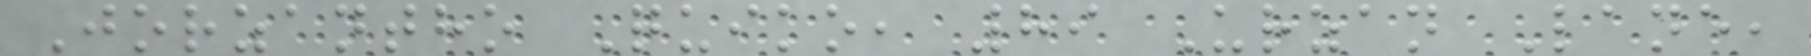Jorzantho Quiko, 89 Urzan Lane,
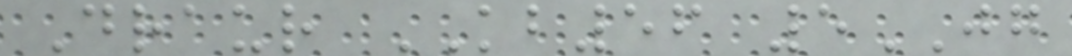Draur KB56 5JG
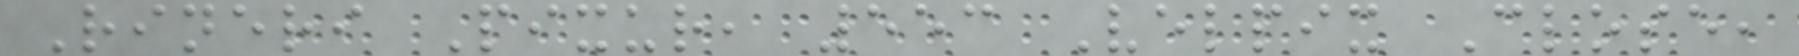Rineri Pixur, 553 Velpix Close,
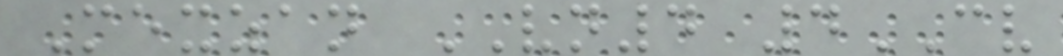Mexzan VN4 4CV
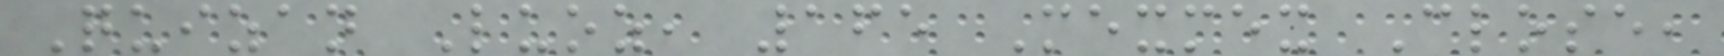Quizan Luoz, 165 Mexmex Close,
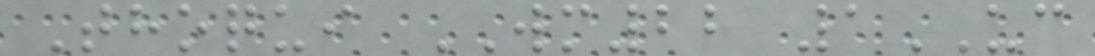Thoqui WM22 1UC
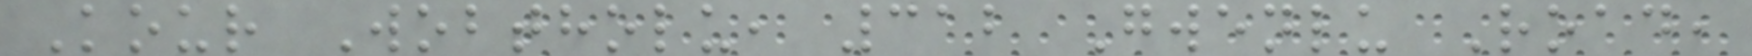Kour Wobtholu, 312 Gwenlu Road,
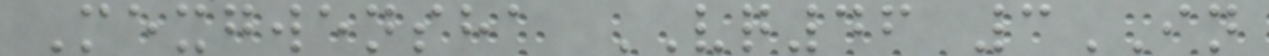Mexgwensha VQ46 3IN
